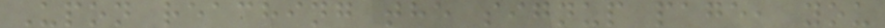Upon reaching the signup page, you
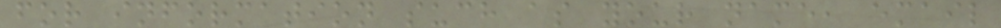for information such as your name, email
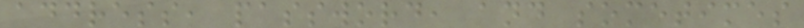address, password, and sometimes
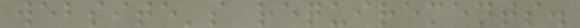website's requirements.
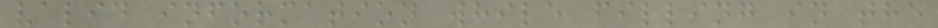valid information while filling in the
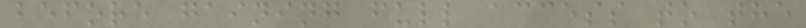before gaining full access to the
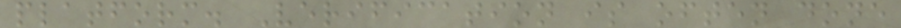platform. Verification is often done
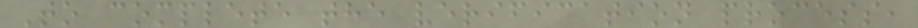To complete the verification process,
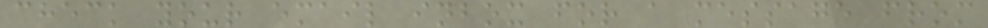check your email inbox for a message from
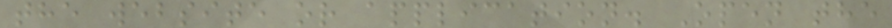the website or application. Open the
